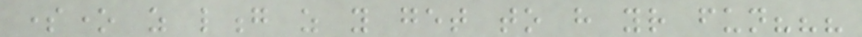someone as long as you get to have your fun???
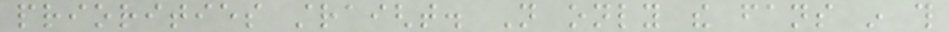priorities straight. Not only the fans in this
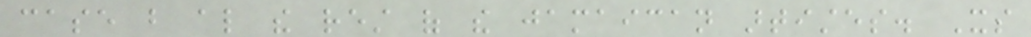case but also the rest of the jamaican artistes. Its
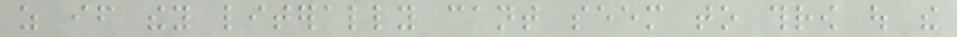as if they literally cant seem to throw out the
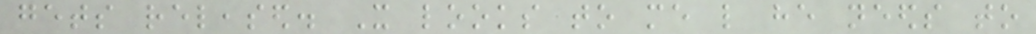gets released. It looks to me like he needs to
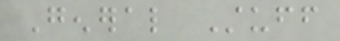General Stuff
